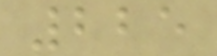225
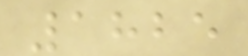1825
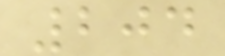204
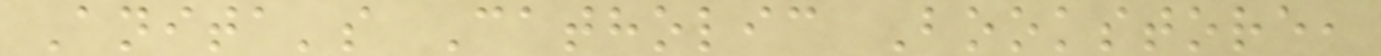Anita's Catholic Bookstore,
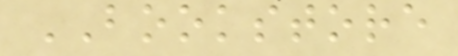BOOKSTORE
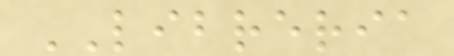LIBRERIA
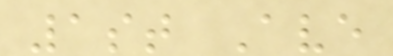1st Ave
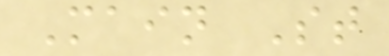Main St
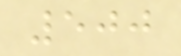500
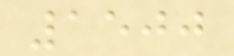1500
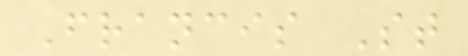Francis St
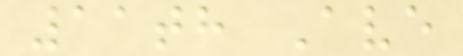11th Ave
